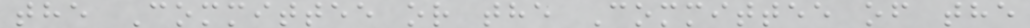the Committee or the Committee of the
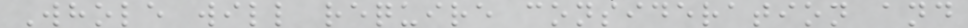Whole will require consideration and
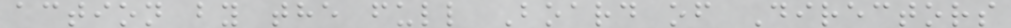action by the full Board of Directors
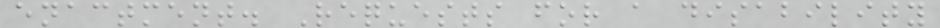enactment. Requests for a disability
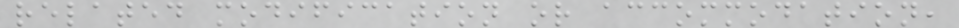related modification or accommodation,
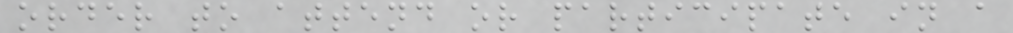order to attend or participate in a
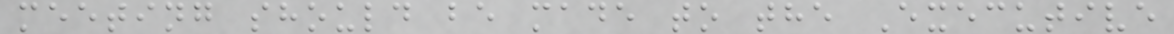meeting should be made to the Executive
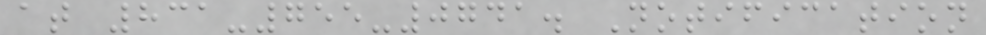at 831-755-0741. Notification
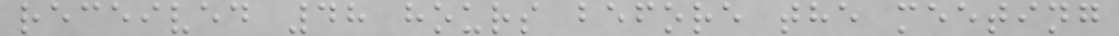received 48 hours before the meeting
